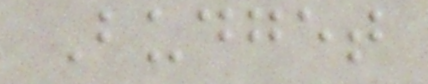Budget
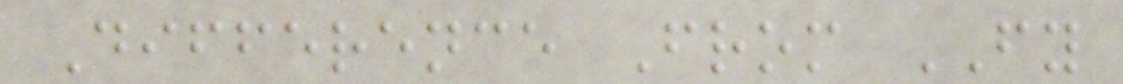Difference From FY
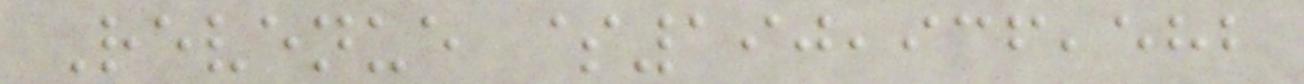Revenue $190,936,582
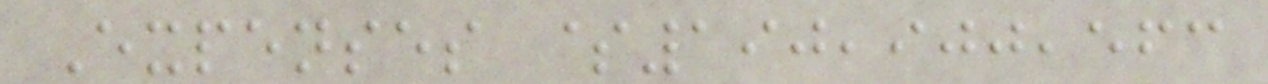Expenses $190,900,563
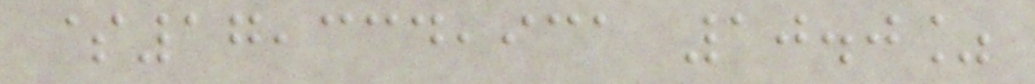$17,334,931 10.0%
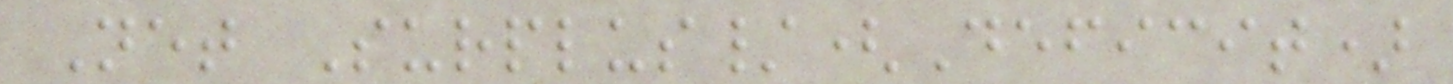Net Surplus/(Deficit)
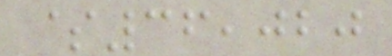$36,020
